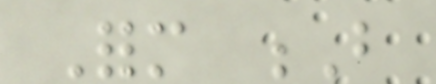Form B
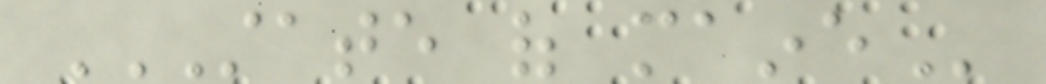STATE OF MAINE
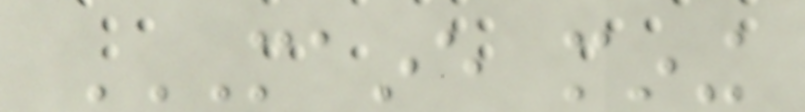MAINE MINING
